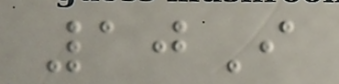10I
